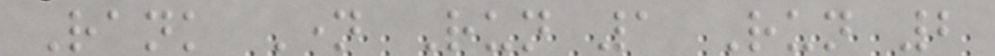Rank Name Run 1 Run 2
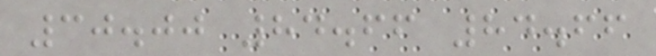30.00 84.66 84.66
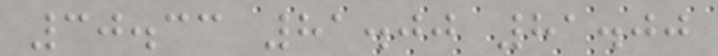30.33 81.00 81.00
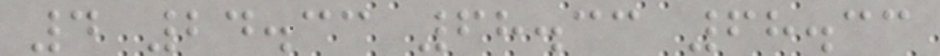4 24.33 68.33 68.33
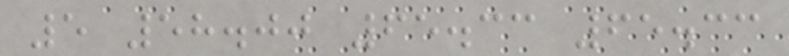5 58.00 65.33 65.33
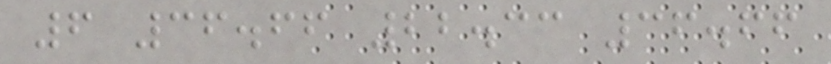6 36.66 22.33 36.66
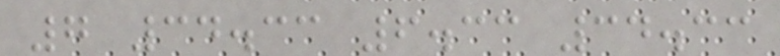7 34.33 6.33 34.33
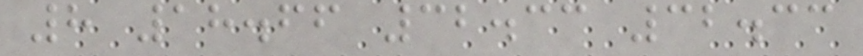8 18.66 32.33 32.33
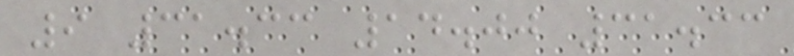9 31.33 14.00 31.33
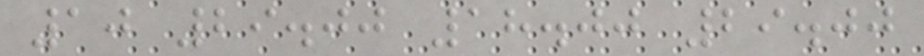10 29.00 18.00 29.00
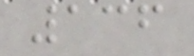136
